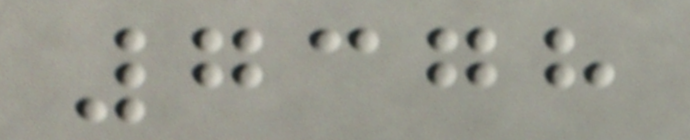7378
